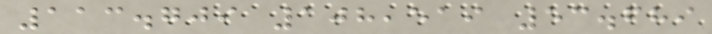113.709 108,519 53.689
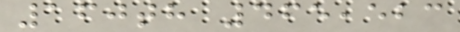160th 465,523
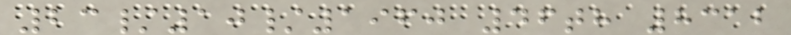23/10/1960 46th 8312
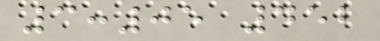3:05 452
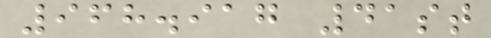968.917 41st
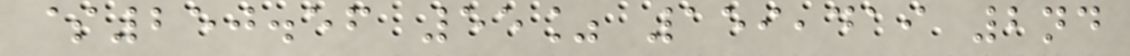$250.56 55% 159,419 2nd
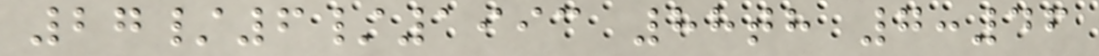27/6/1993 88th 7:46
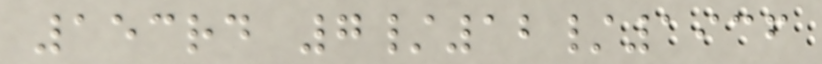153rd 7/12/1936
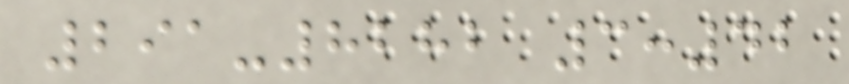291-8282 3:42
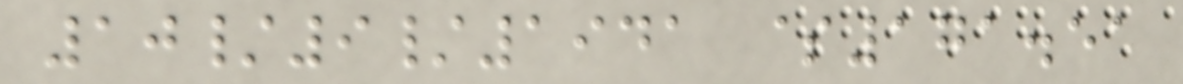10/9/1941 $171.51
